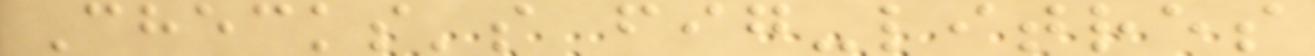Checks's fig-litres
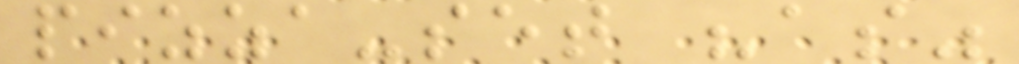pizza-set "as"
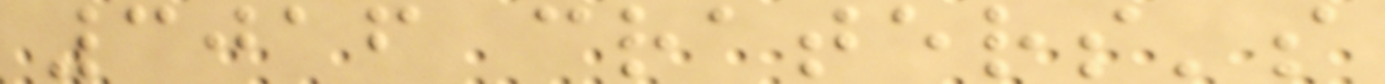3016 craters's
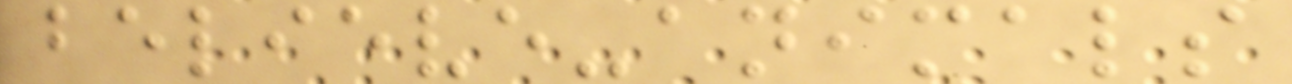believe-animals
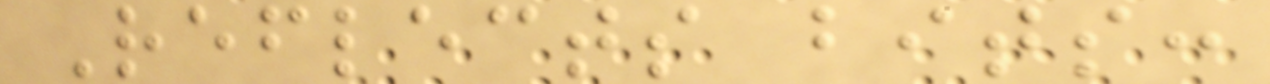Reflects bits:
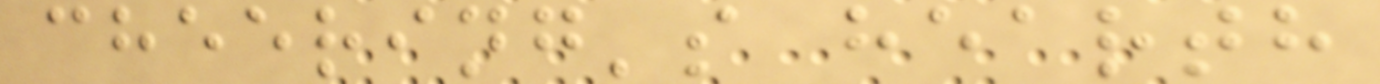cheering's hearth
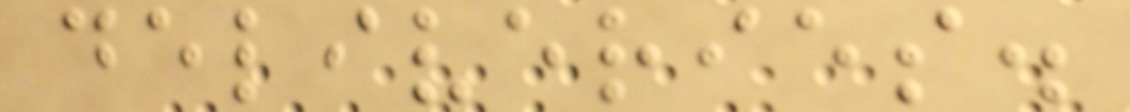deliveries.
